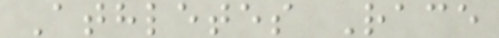Athletes Race
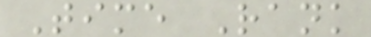Time Rank
